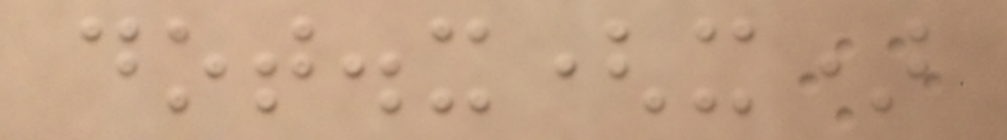dot.x(x)
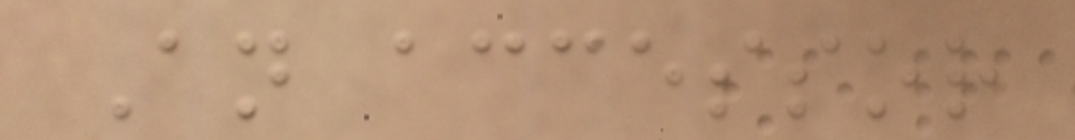An accessor
